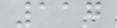117
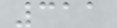311
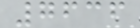7636
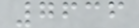7636
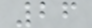26
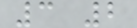3 2
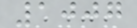1007
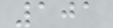101
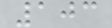103
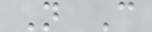N C
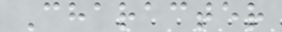Character
